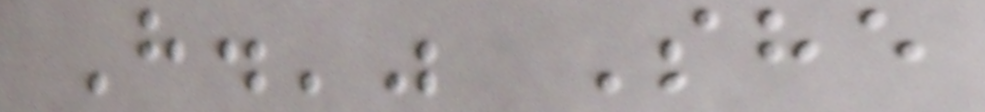H.'" She
